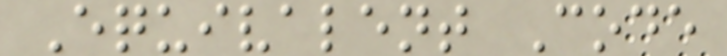Equivalent Code
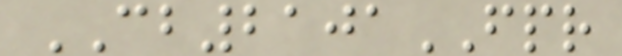CB2101FPR
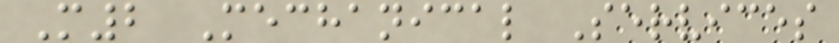M2 Mechanical Services
